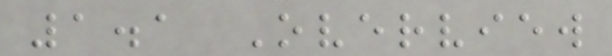1.1 Overview
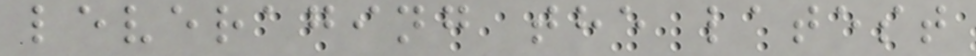leveraging the latest
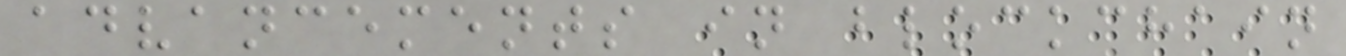advancements in blockchain
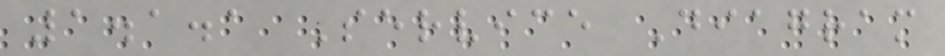1.1.1 Service Diagram
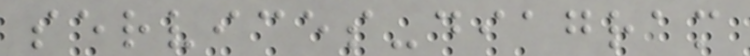services-diagram
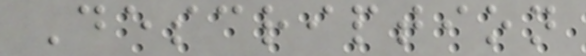Description
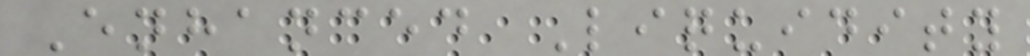Enhanced Liquidity
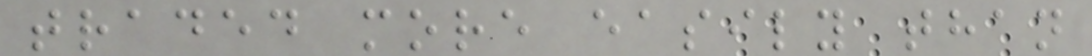traded more easily than
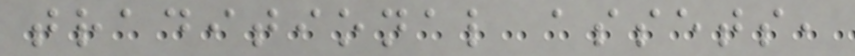traditional assets,
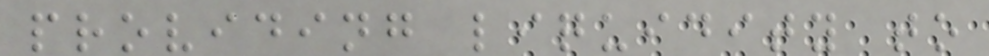providing liquidity to
